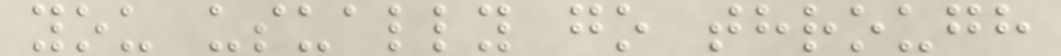you usually go through
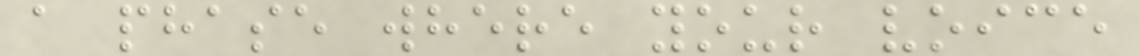a phase where your voice
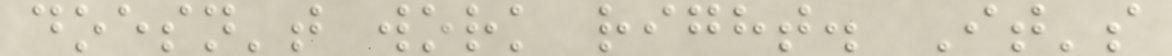doesn't work right. It's
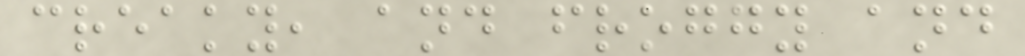creaky, and froggy and
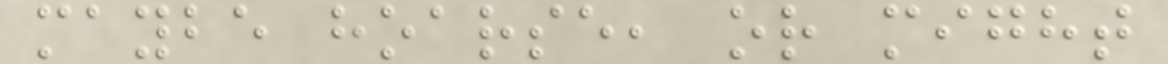maybe hoarse, or might
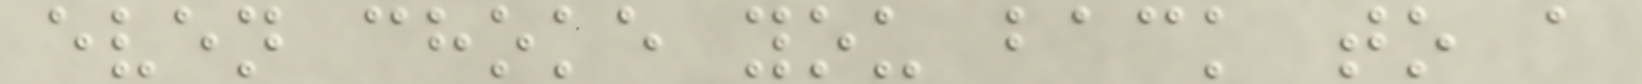even choke you back to a
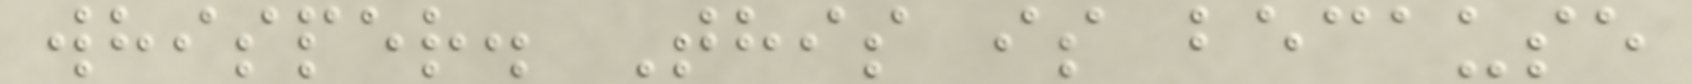whisper. This is because
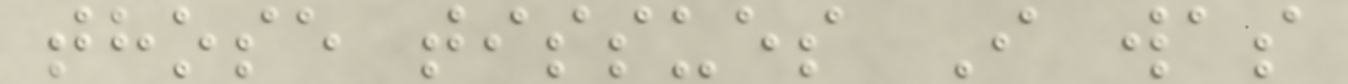those tissues I was
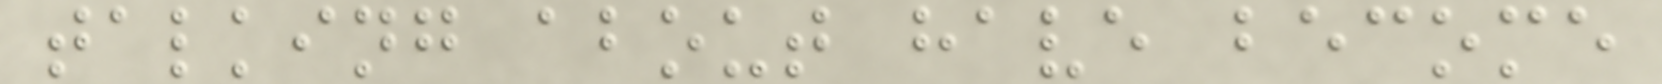talking about have become
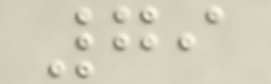79
